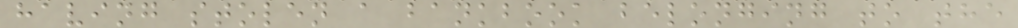having stolen a bankbook belonging to the
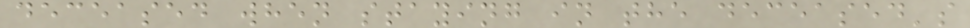deceased when staying in the deceased's
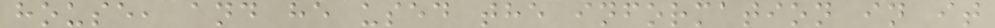house, and he used the information in it
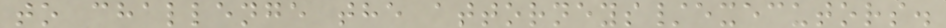to challenge the attorneys/executors.
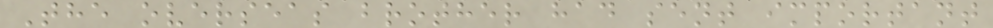The overseas brother had sent important
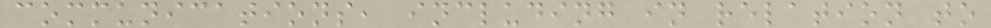communications, including in relation to
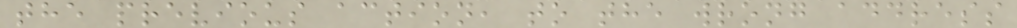the previous action, to the wrong address
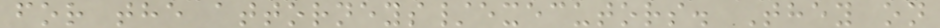for the attorneys/executors. They on
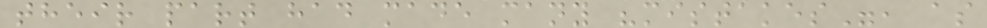their part had made many "mistakes", as
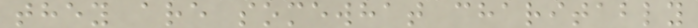they are somewhat charitably
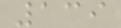139
